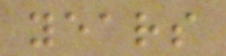years
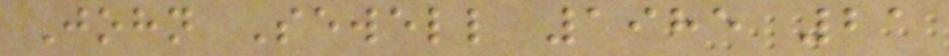John Sewell 1985 21
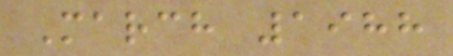March 1988
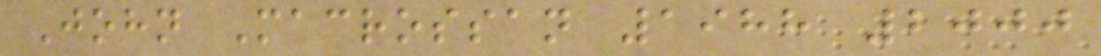John Macrossan 1988 2000
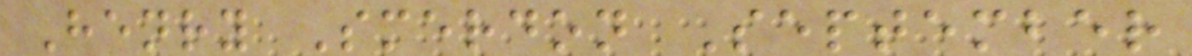Henry Smerdon September
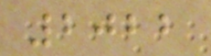2022
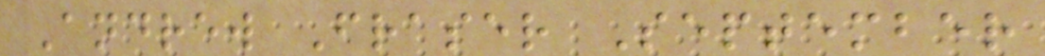Andrew Fraser September
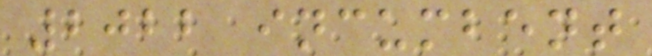2022 incumbent
